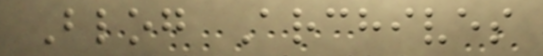Blog Archives
